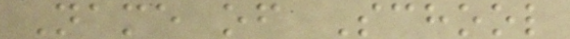Name of School
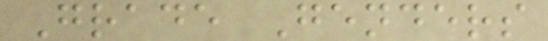Grade Genders
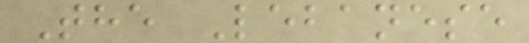The Lebanese
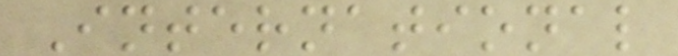International
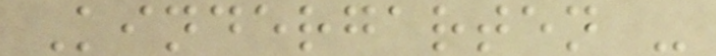Kindergarten -
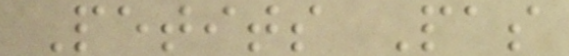Petits Pas
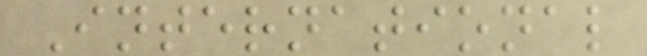International
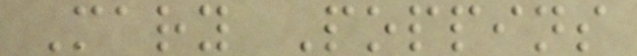Mary Poppins
